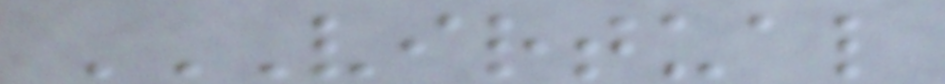VIRTUAL
